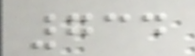734
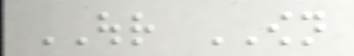OUR OWN
